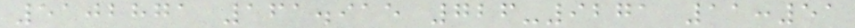5102871 161.915 726-9271 11:51
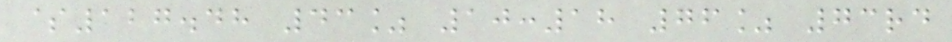$127.48 43% 10:18 76% 73rd
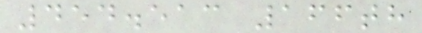454.513 166th
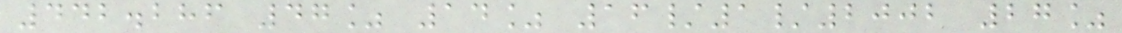442.286 47% 14% 16/1/2002 27%
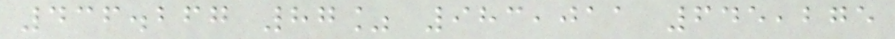436.267 87% 983,011 645,275
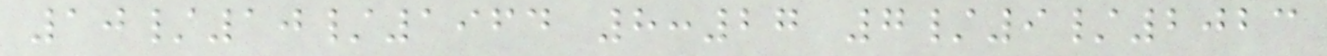10/10/1964 8:27 7/9/2023
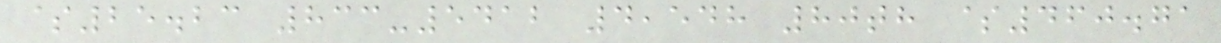$25.23 833-5412 4,548 80th $460.71
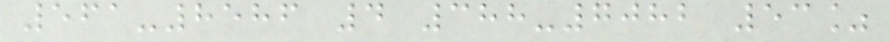561-8586 4 388-7082 53%
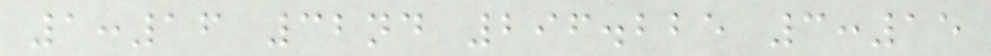1:16 32nd 296.225 3:15
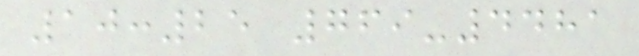10:25 769-4481
